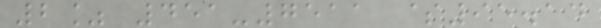2% 451-7511 $95.14
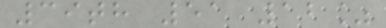39th 51 12%
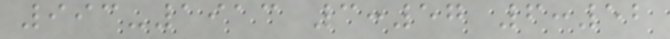993-1913 3:57 6:52
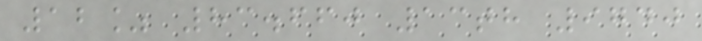12% 83.660 13th 9740
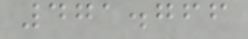471.766
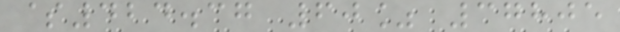$424.37 60% 37805
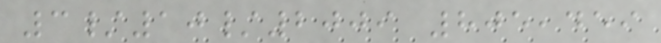3/10/2009 805,459
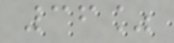36%
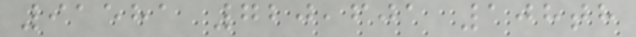91581 720,601 108th
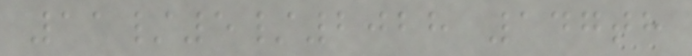11/5/2028 147th
